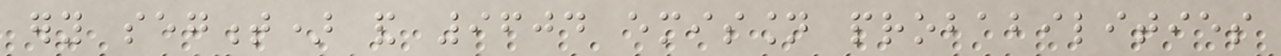ery segment) and 9604 emission probabilities
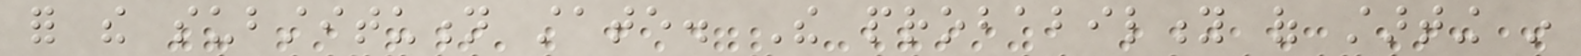for the substitution state. The probability of starting in
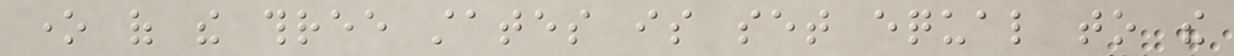one of the three states is set equal to the
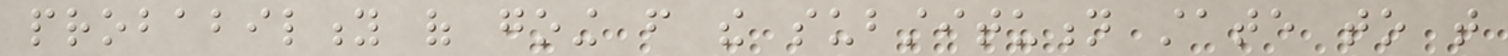probability of going from the substitution state to that
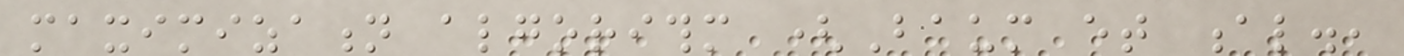maximization algorithm (Baum et al.,
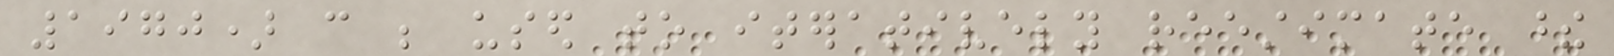1970) can be used to iteratively reestimate these
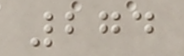274
